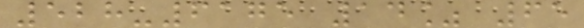528-6175 14% 65
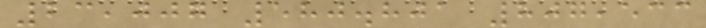23,007 580.801 807,533
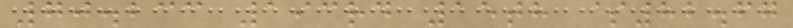70.233 193rd 15th $82.67
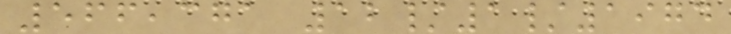566,371 12/1/1974
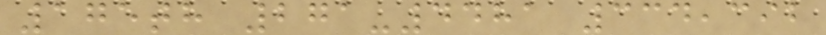175th 271-4481 334,392
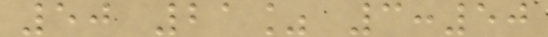50 21% 3:50
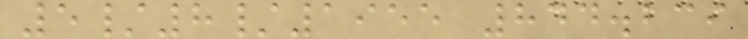5/8/1955 844.239
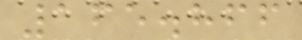165.866
